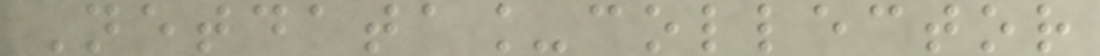Netdata_collector
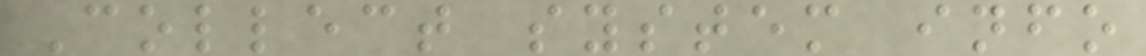Collect system info
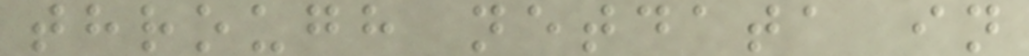through netdata in
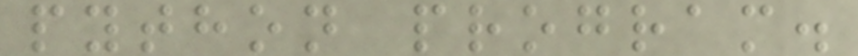python program.
